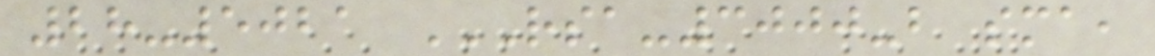28-5021 RSA-3000-B SMA,
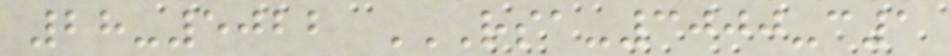28-5022 RSA-3000-C1
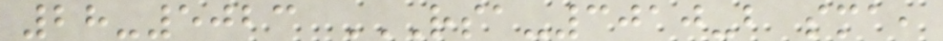28-5023 RSA-3010-B SMA,
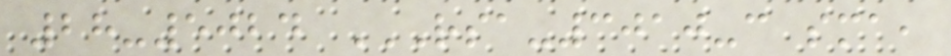28-5024 RSA-3010-C SMA,
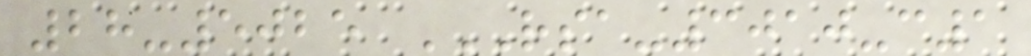28-5025 RSA-3010-C1
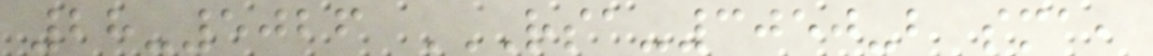28-5026 RSA-3050-B SMA,
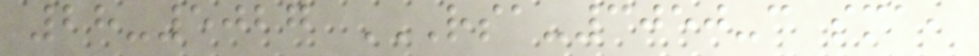28-5027 RSA-3050-C SMA,
